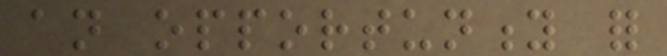an opportunity for
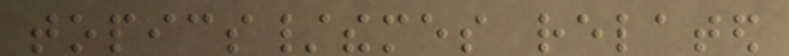topics/themes related
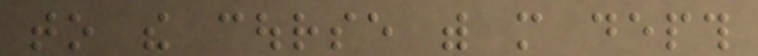to the course with more depth
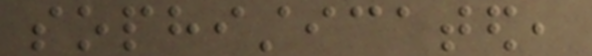sophisticated,
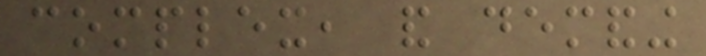complex, and demanding
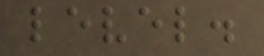level.
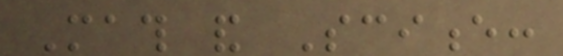Math and Science:
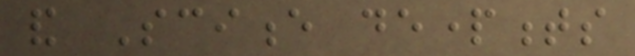and Science departments
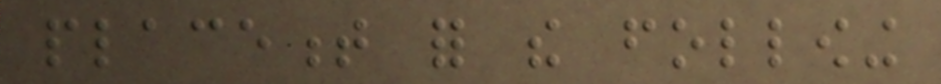placement for the following
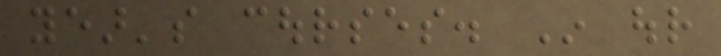year's courses. In our
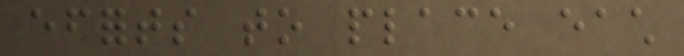efforts to place each
